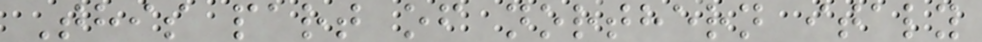This part of northern italy
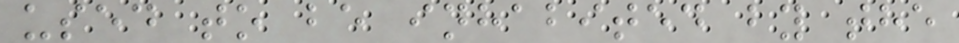used to be inhabited by the
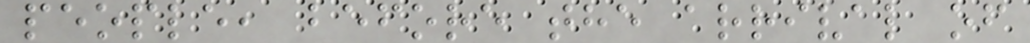people, before the arrival of
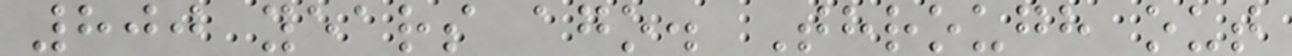800 years ago. Through out
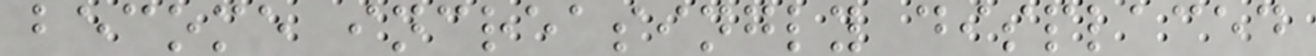become increasingly displaced
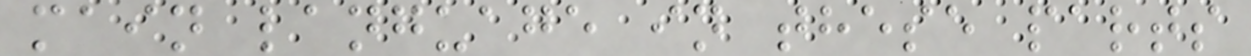main language in these parts
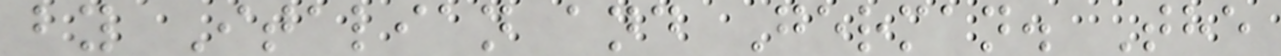by Italian and German. The
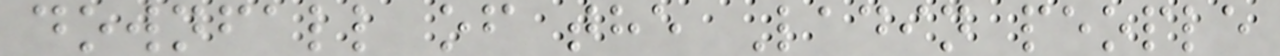downfall of the Ladin people
